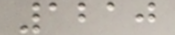1210
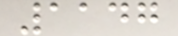1147
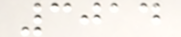3014
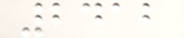2412
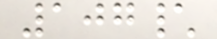107\
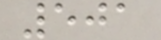501
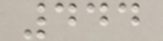444
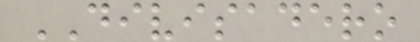DIVISADERO
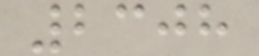2308
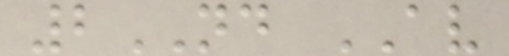2ND AV
